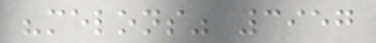"melons" 3957
